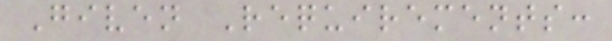Given Requirements:
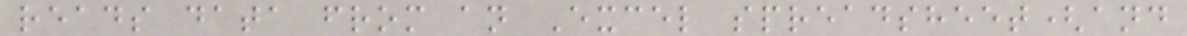reads data from an Excel spreadsheet(and
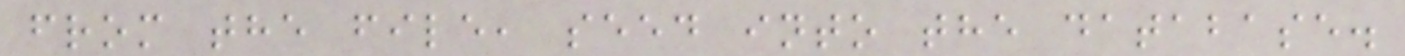from the file, seed into the database.
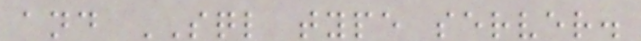and SQL type server.
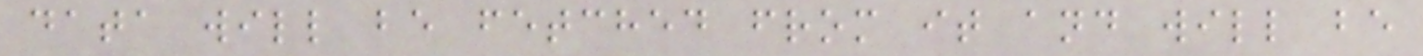data will be fetched from it and will be
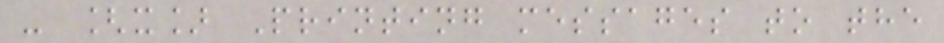- [x] Printing messages to the
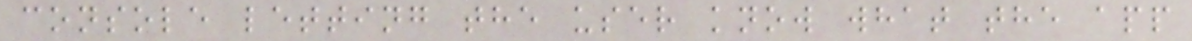console letting the user know what the app
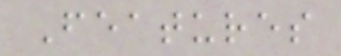Features
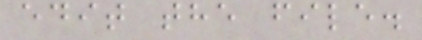edit the file.
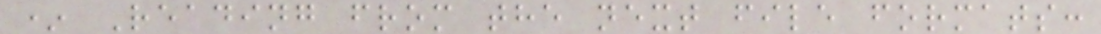* Reading from the next file formats:
